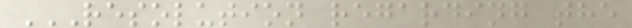RESOLUTION REGARDING THE
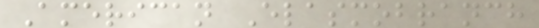American Elasmobranch
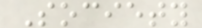Society
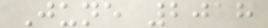June 2018
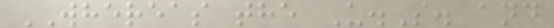WHEREAS the U.S. and
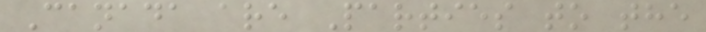Canada are Parties to the
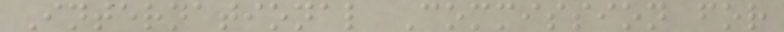International Commission for
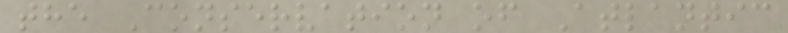the Conservation of Atlantic
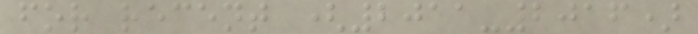for recent (2011-2016)
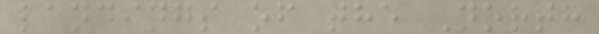landings of the North
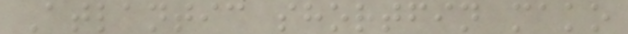Atlantic shortfin mako
